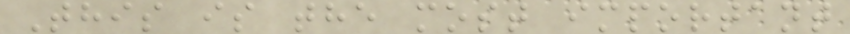This is the most important
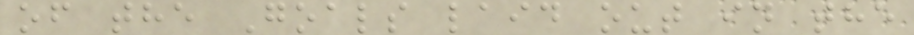of the Goals laid out in the
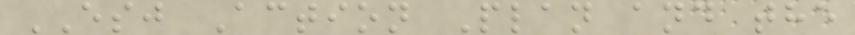ESJ Action Plan and the
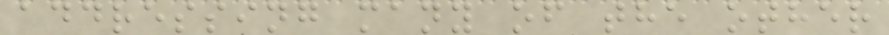addressing many of the other
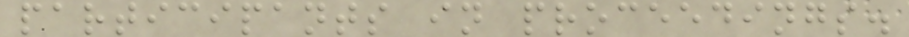participants in proceedings.
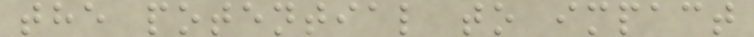the potential to impact
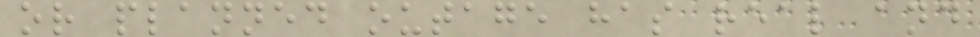or planned outage has real and
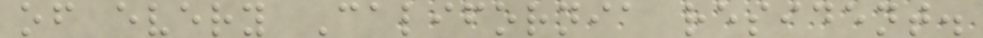of every California resident.
